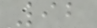92
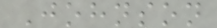Johnson
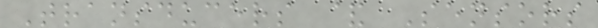Transducers & Sensors
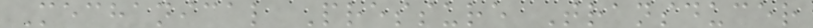Mechanical Pressure Transducer
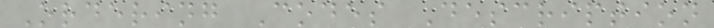Ordering Codes Description
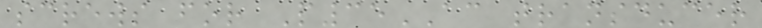screws for P35AC transducer
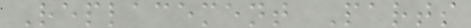Replacement Parts
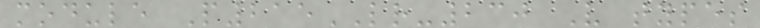module P215LR-230 V types
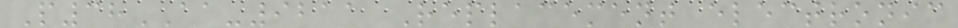P38AA-9211 Replacement electronic
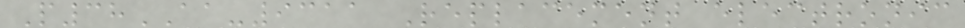P38AA-9311 Replacement electronic
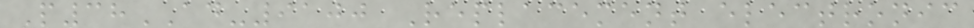P38AD-9100 Replacement electronic
